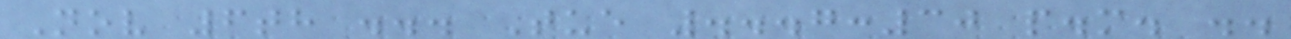Nov 6th ... Tue ...7:30 p.m. ..
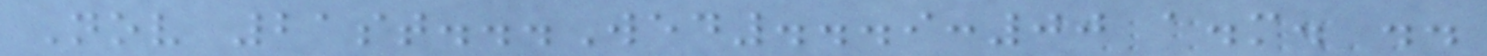Nov 21st...Wed...9:00 a.m. ..
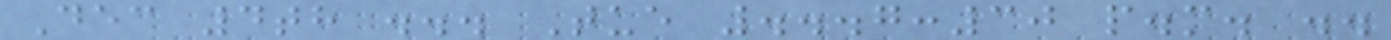Dec 4th ... Tue ...7:30 p.m. ..
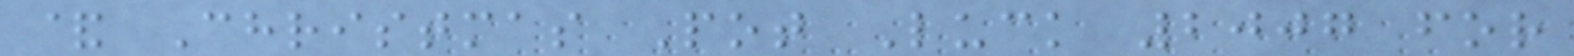& Christmas Pot Luck 2007 for
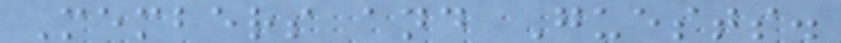Members and Guests.
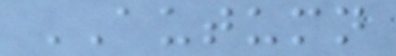AUTUMN
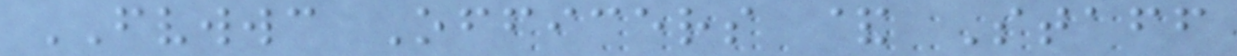FVWWC Officers & Staff
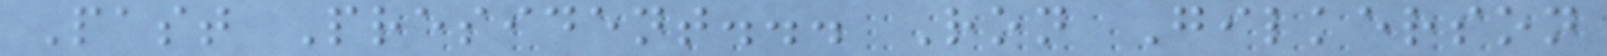Past President... Ron Gilkerson
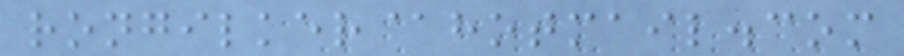rongilker@hotmail.com
